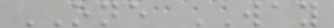ONE WAY
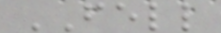FELL
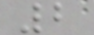2
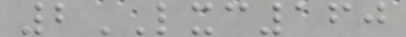2LXC160
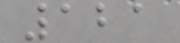121
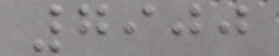7900
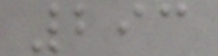293
